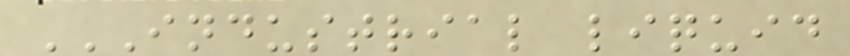INDUSTRIAL LIQUID
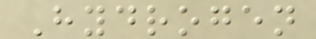Hydrogen
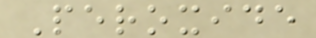Peroxide
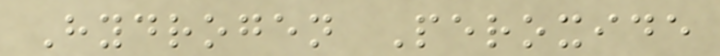Hydrogen Peroxide
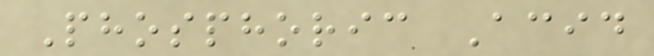Phosphoric Acid
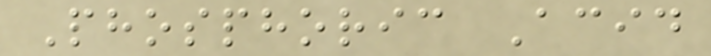Phosphoric Acid
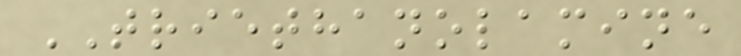TRIETHANOLAMINE
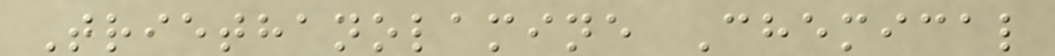Triethanolamine Chemical
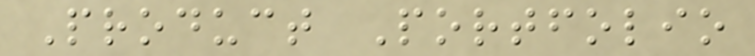Product Portfolio
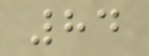84
